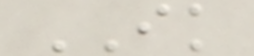IK
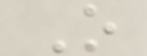O
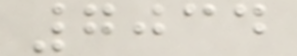7034
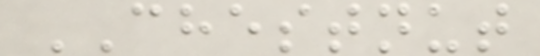CHESTNUT
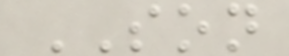SON
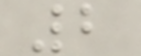2
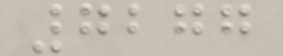7277
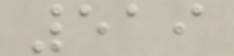519
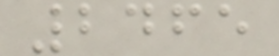2465
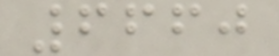6660
